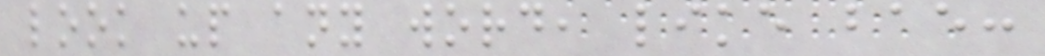look up any word, like bae:
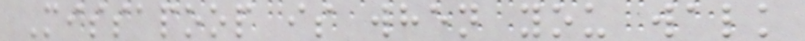Missapoop is when you walk
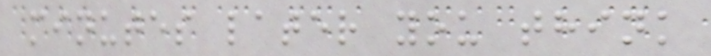minutes later you think
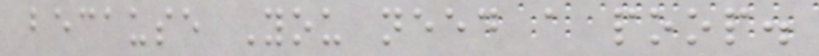because You need a poop.
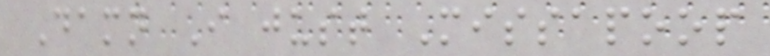Damn I just Missapoop
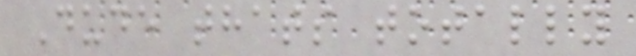Dude thats totally
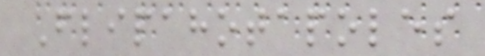Flipahotapoles
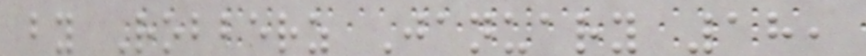by Robberz January 18,
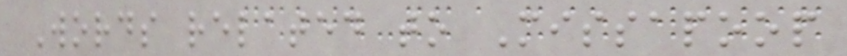Words related to Missapoop
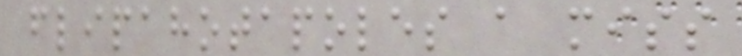flipahotapoles a miss
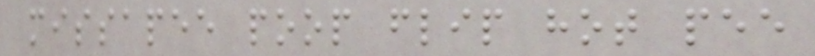missapee poop flip hot pee
